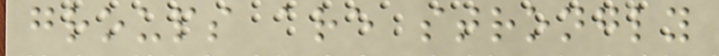groups are strongly
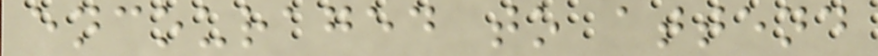encouraged to attend
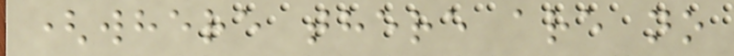(where there are no
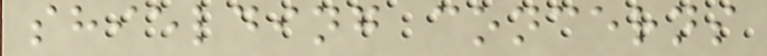shielding concerns
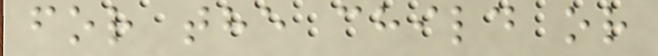for the child or
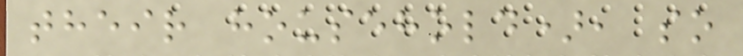their household), so
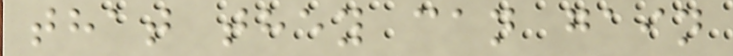that they can gain
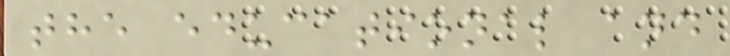the educational and
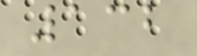132
